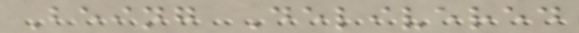Being Delivered
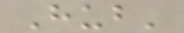Hub'
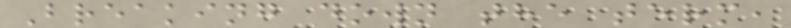Breaking down the term,
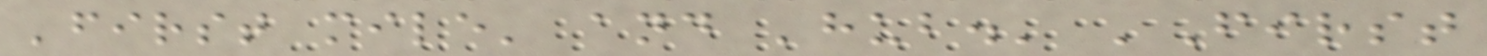'first mile' and 'hub.' 'First
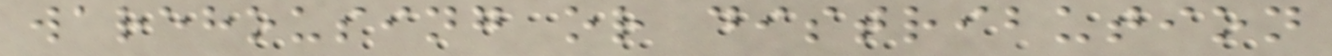warehousing or distribution
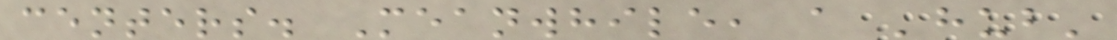centers. Meanwhile, a 'hub'
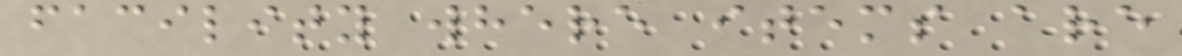facility where items are
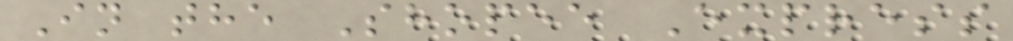In the Shopee Express
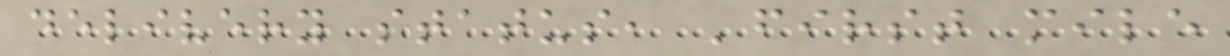delivery status, 'first mile
